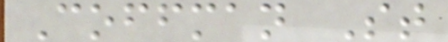Coffman St
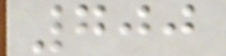700
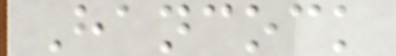Hancock
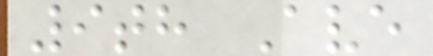9th Ave
